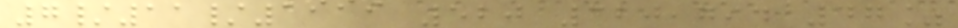7/11/1999 520 320,794 47%
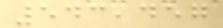543,457
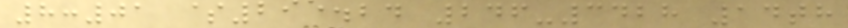8:01 $295.24 246-3428 14th
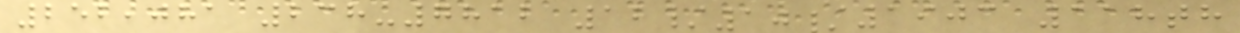252,081 238-7812 12/10/1903 118th
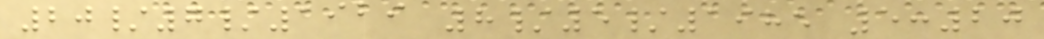20/7/1929 8/5/1985 5:20
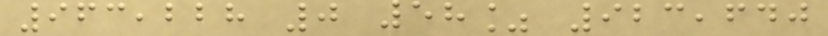963,228 0 58% 923,640
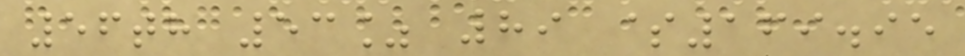56th 53% 89 $169.95
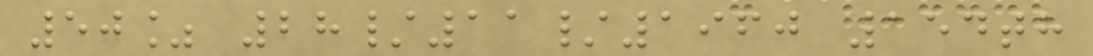50% 28/11/1960 154th
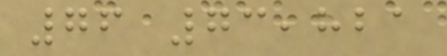76 73,821
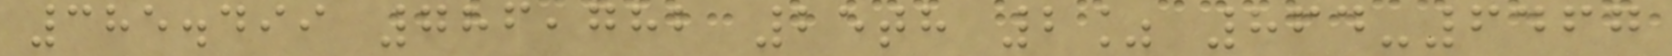385.499 786,782 25th 2% 864-6467
